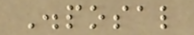Disposal
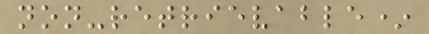non-retrievable*
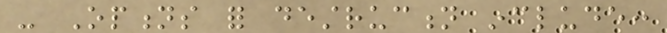- Options for destruction include:
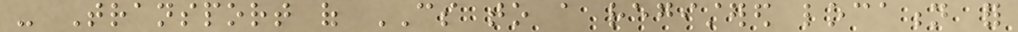- Transport of CS to a registered location for
